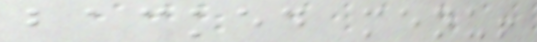backed menu!
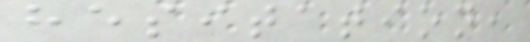hesitation,
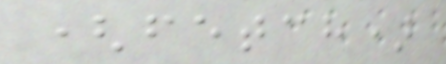(fetch)
